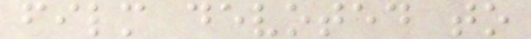film devoted to
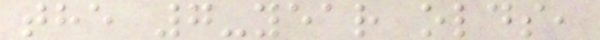the 7-year olds,
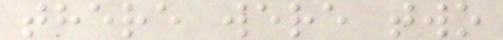there were two
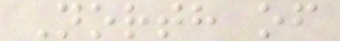North of
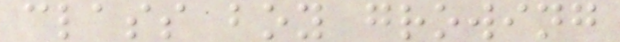class boy growing
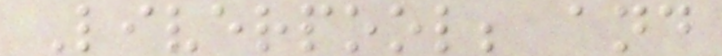Liverpool; and
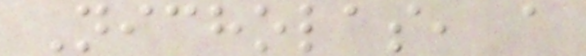Nicholas, a
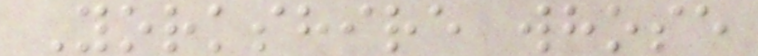Yorkshire whose
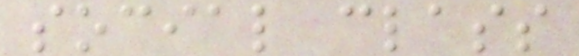social class
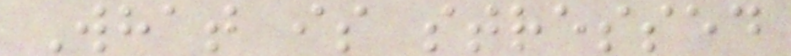What is stressed
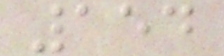154
